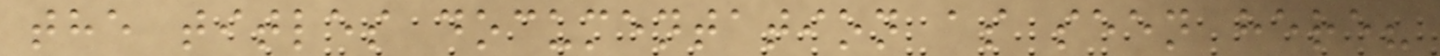the titles documentation as seen here?
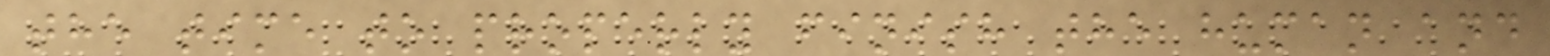the time to properly finish the human and
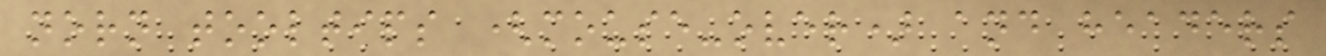norn tooltips (mouse-over) and headers
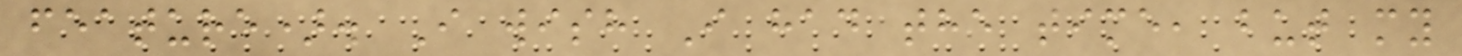feature). I wish I had the time, but my
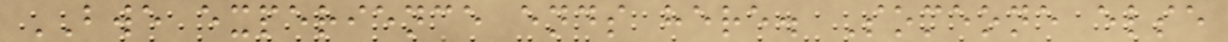BWE experience ends here. Someone else
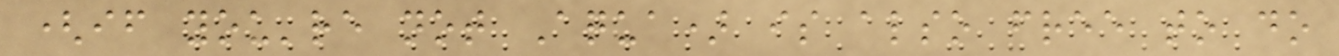(if you're not Aqua) is also free to do
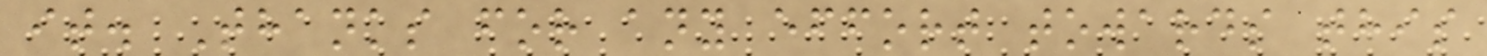it. Thanks for any effort towards this
